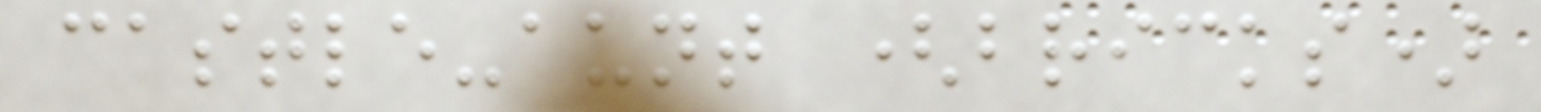castle-aunt (bricks)
